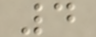4
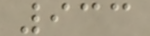933
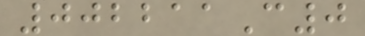002211C0
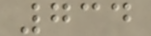734
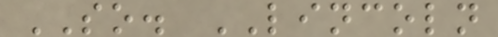SO. LINCOLN
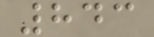843
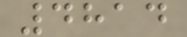4814
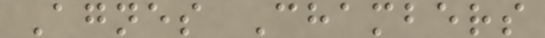Agnes Chambers
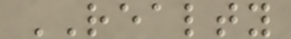REALTY
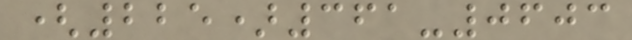(225)361-0603
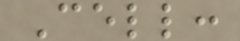Cell:
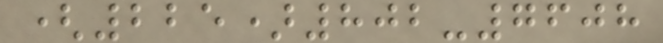(225)802-7608
